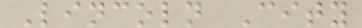Lincoln City
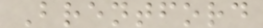Brentford
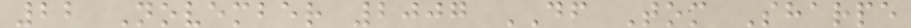22 November 2007 DF Tom Sharpe
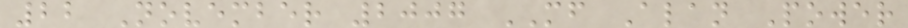22 November 2007 MF Alan Power
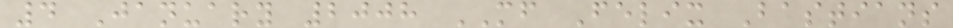4 January 2008 MF Felix Bastians
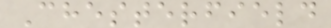Chesterfield
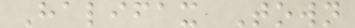Halifax Town
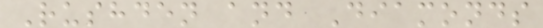Rushden and Diamonds
